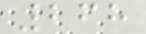268
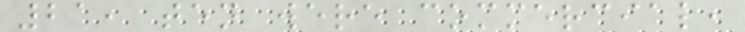21, ten were commercial,
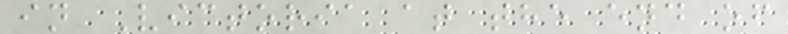in Victoria at the end of
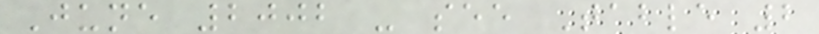June 2002 - see Table 2
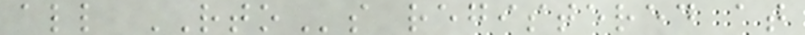all RTOs registered at
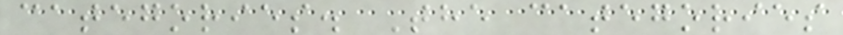categories. The categories
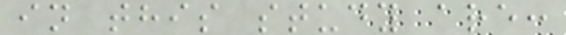in this study are:
